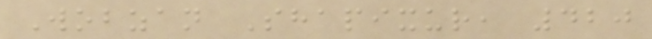Wobzan Shapixur, 420
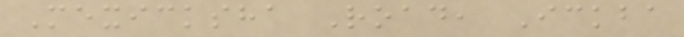Mexicksha Road, Ickba
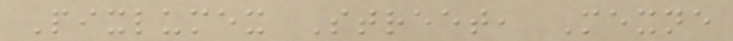Pixlumex Street, Mexne
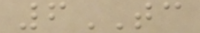6TC
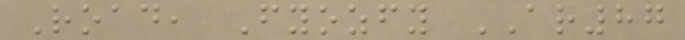Road, Fyozfy AR87
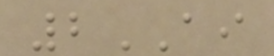2AI
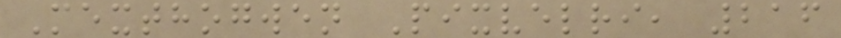Mexthogwen Pixvelri, 216
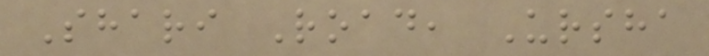Shari Road, Ursha
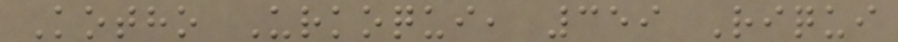Kotho Urkoqui, 359 Riqui
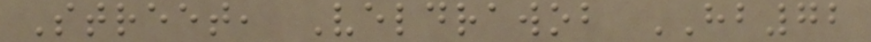Street, Veldrawob HB72
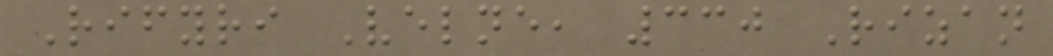Rifyri Velne, 330 Rizan
